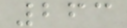263
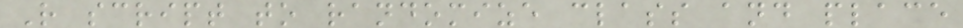R script to randomize class and place
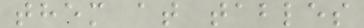them at tables
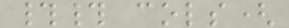## cols(
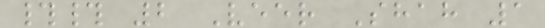## 2 Veer Shah 1
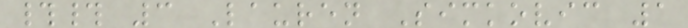## 3 Lauren Simkovic 1
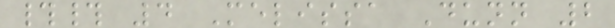## 4 Melissa Dunn 2
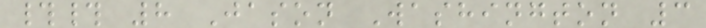## 8 Jason Washington 3
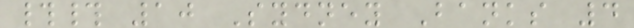## 10 Sydney Banks 4
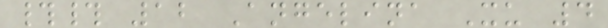## 12 Angelina Xu 4
